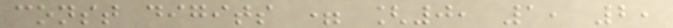const digits = [0, 1, 2,
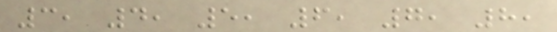3, 4, 5, 6, 7, 8,
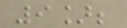9];
